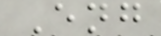Eng
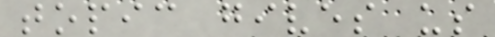topic gives us
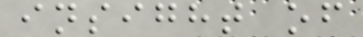insight of
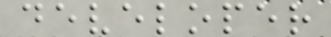developer
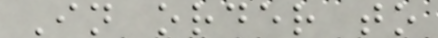In order to
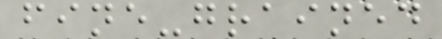fine-grained
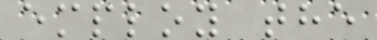employ the
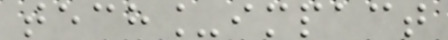tech_impact
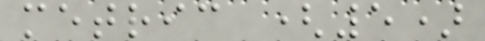metric (5)
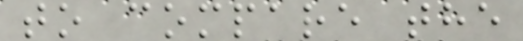to compare the
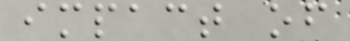impact of
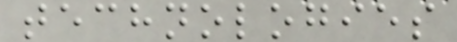technologies
